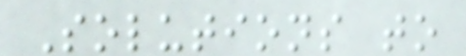Solutions to
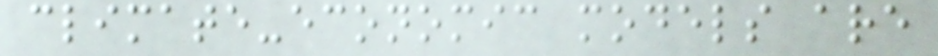climate-economic models are
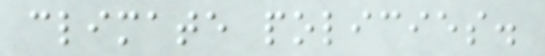climate policies.
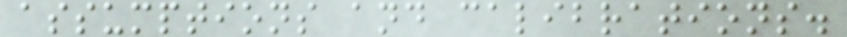assumptions and calibrations.
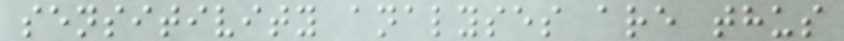sensitivity analyses are thus
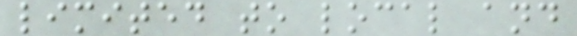limited to local and
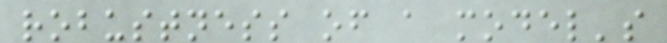robustness of a model's
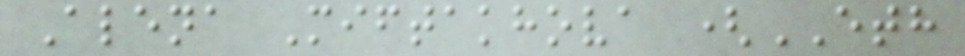Alena Miftakhova (ETH
